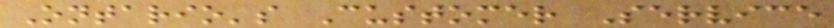Ontario's Customer Service
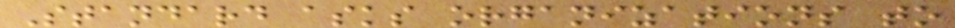Standard asks organizations to
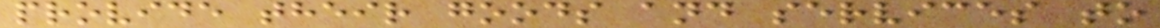provide their goods and services to
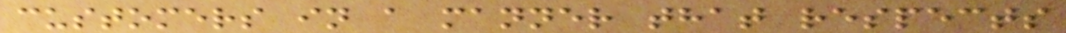customers in a manner that respects
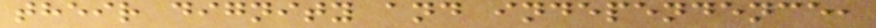their dignity and independence,
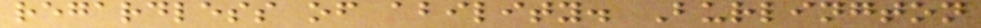regardless of ability. Burlington
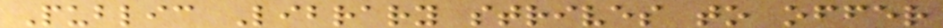Public Library strives to offer
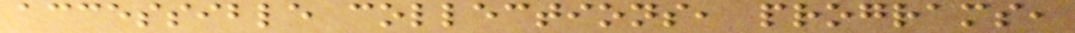accessible collections, programs,
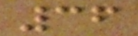36
